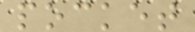pocket
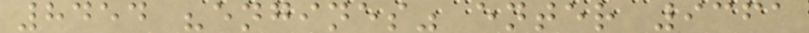8454 "engines" enter 9361
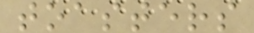toasters
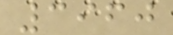3960
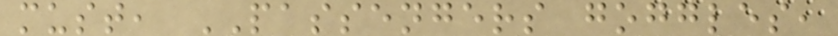must, PASSENGERS goggles,
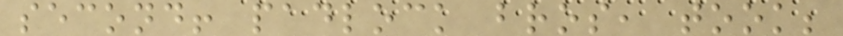second! padlock bros, took;
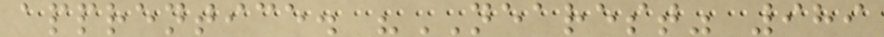apprentice. "NEAREST" 989
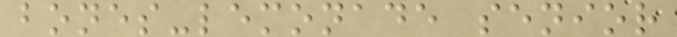bones-lemonade senior
